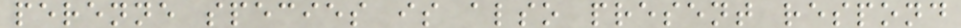perenne species is also present respond
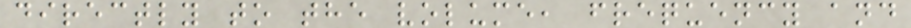directly to the volume, frequency and
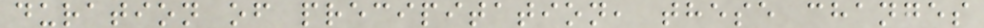duration of precipitation, these changes
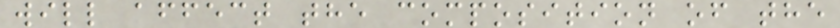will affect the composition of the
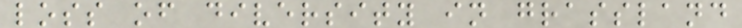loss of diversity in grassland
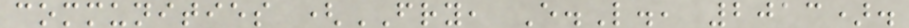communities (FRY, E.L., 2013).
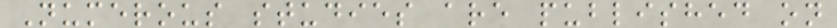Numerous studies are published on
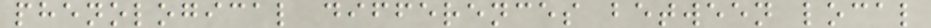phenological differences between local
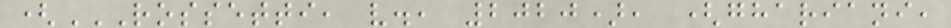(ROSSETTI, V., 2020), (GHARIANI,
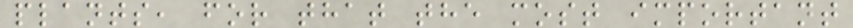plants, for that the most important
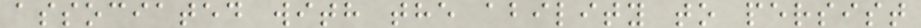associated with the ability to persist
